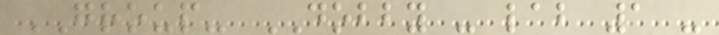GROUP- DOBBY - lab 1 -
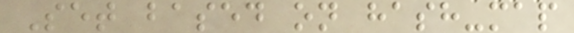Set based on hash-map
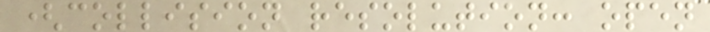(collision resolution: open
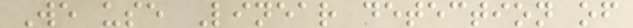We use Linear detection of
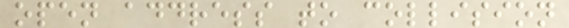open address to collision
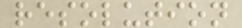resolution
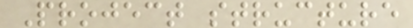Project structure
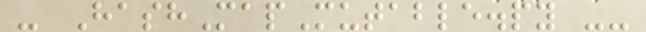- HashMapMutable.py --
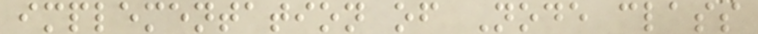implementation of Node class
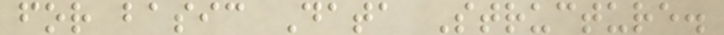for basic Data Structure.
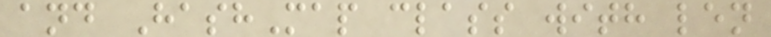and HashMap class with len
